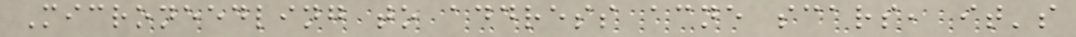Microneedling to address acne scars, it's
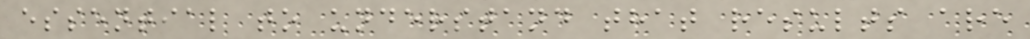essential to understand that results are
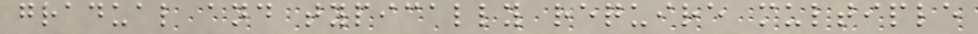gradual and typically require multiple
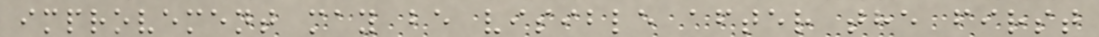improvement may be visible after the first
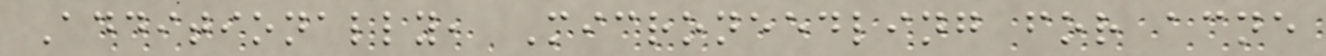Additionally, Microneedling for acne
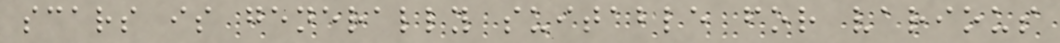scars is generally suitable for various
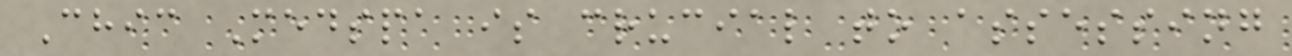Chic Medspa is crucial to assessing
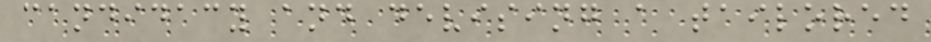candidacy and devising a tailored
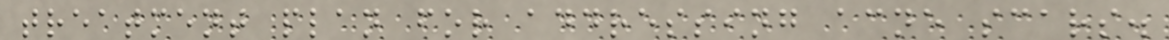treatment plan for addressing acne scars.
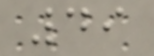49
